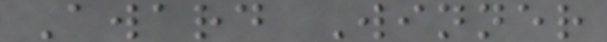Award Winner
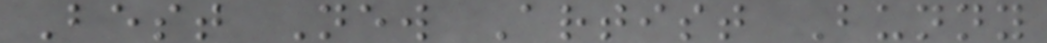Best New Artist Bunny
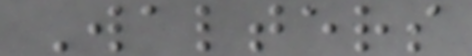Walters
